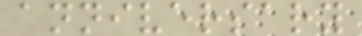anniversary
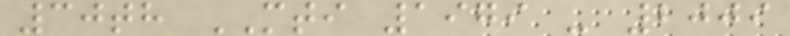30th MTI 1979 - 2009
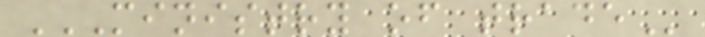MINISTRY OF TRADE
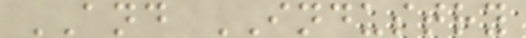AND INDUSTRY
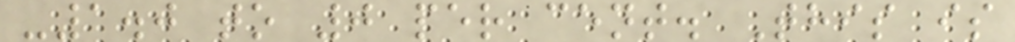-1.0 to 0 per cent. This is
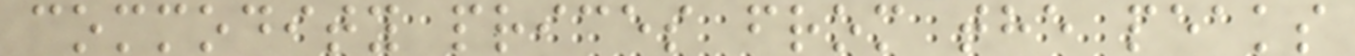commodity prices from the peaks
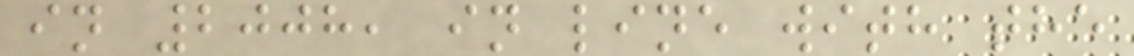in 2008, in line with the
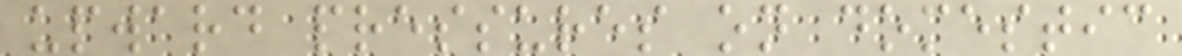upward pressures on domestic
